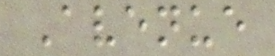Avenue
